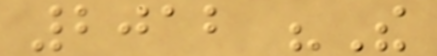2012 "The
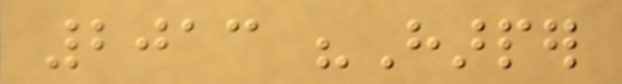2013 "Harper
